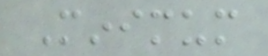Minimum
